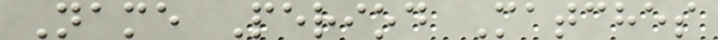Name Period Matches
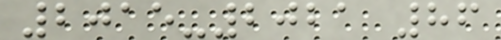2015-2021 86
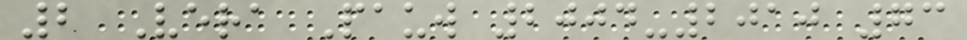2 Vera Pauw 2004-2010 73
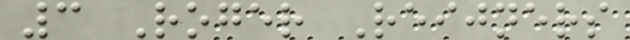3 Roger Reijners
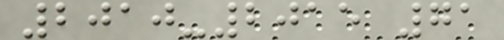2010-2015 71
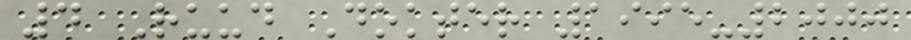4 Ruud Dokter 1995-2000
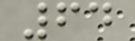64
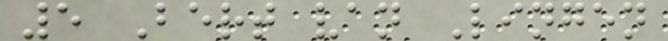5 Bert van Lingen
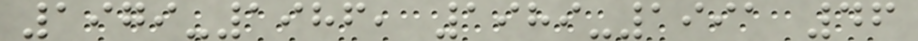1979-1986, 1989-1991 46
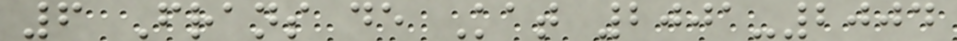6 Frans de Kat 2001-2004
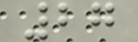27
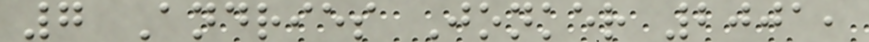7 Andries Jonker 2001,
